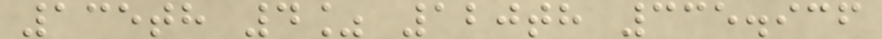135th 4% 120th 335.936
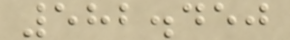582.450
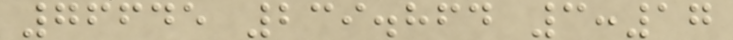76645 239.864 3:17
